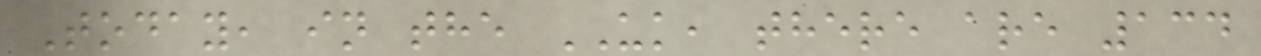Today, in the UK, there are 134
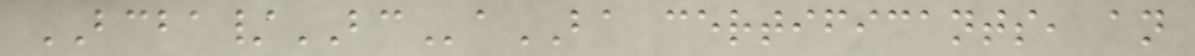BCBA/BCaBA certificants, an
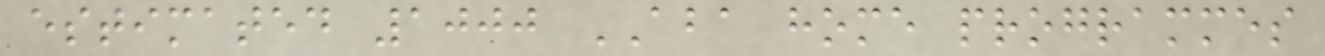estimated 1000 ABA home programmes
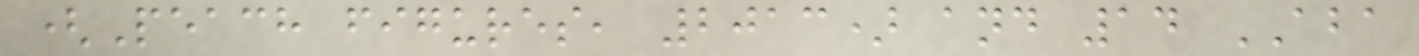(Peach figures, 2013) and 14 ABA
